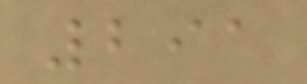291
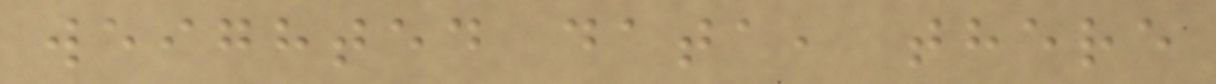weighted data, there
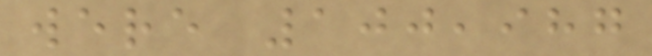were 100,987
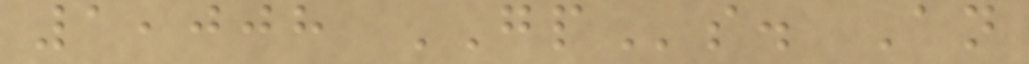1,008 GPs. An
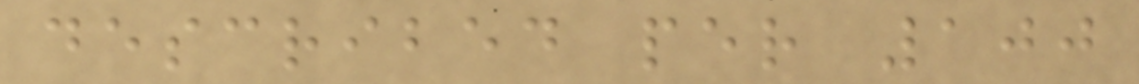described per 100
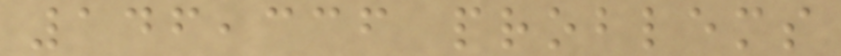146,336 problems
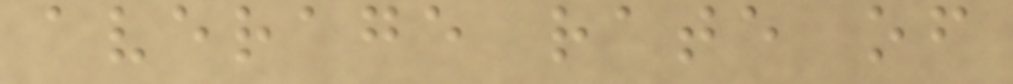average rate of
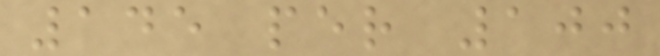145 per 100
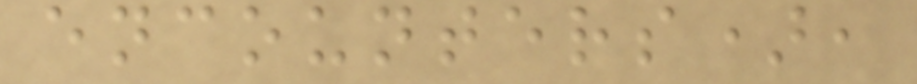encounters),
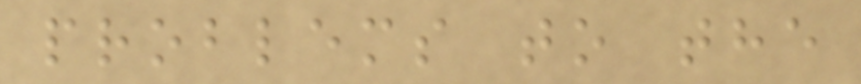problems to the
